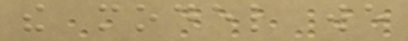the model we
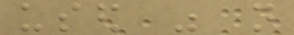used was not
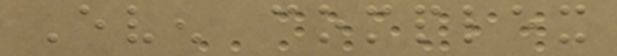Even complex
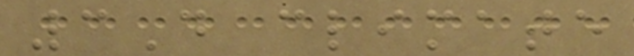3D climate
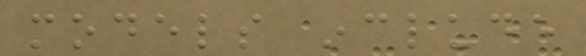models include
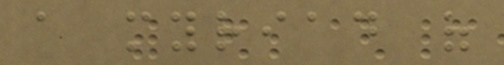a myriad of
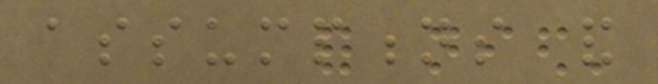assumptions and
